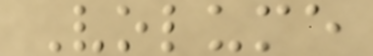Volume
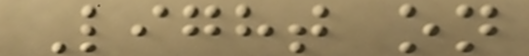Light on
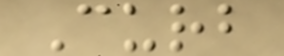Curb
